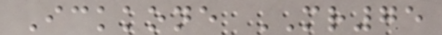Ickkone MR75
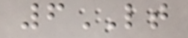6LT
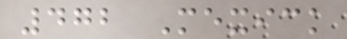472 Mexick
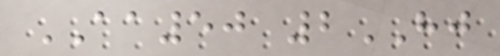AA50 2HJ
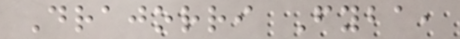Drajorri Fyba,
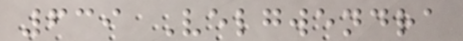639 Velgwendra
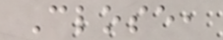Close,
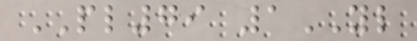PL79 1YL
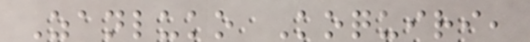Zanluko Koquiri,
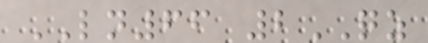LN66 2QZ
